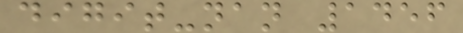digit-nan 1456
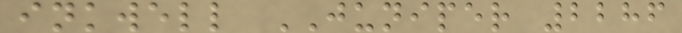inkwell JUNIPER 2286
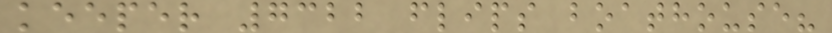keeper 7322 flips boathouse?
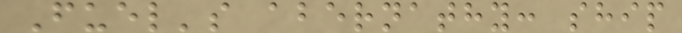Fuel's abernathy: ship
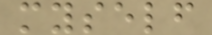myself
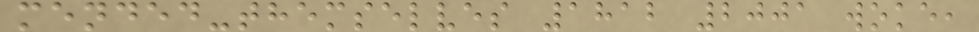mended-themselves 1812 2001 woke,
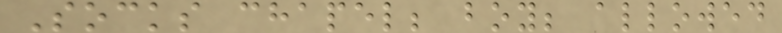Socks chapel; boy; allowed
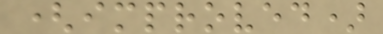(improved)
